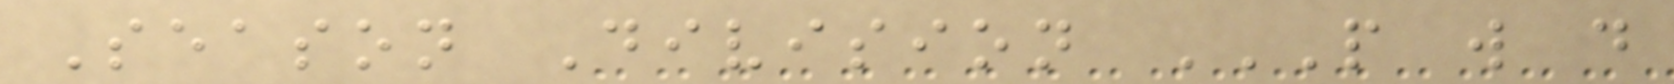Season Division P W D
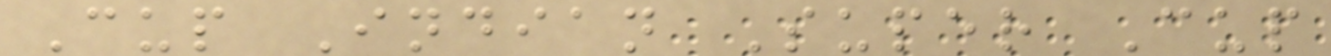Cup Indian Super Cup
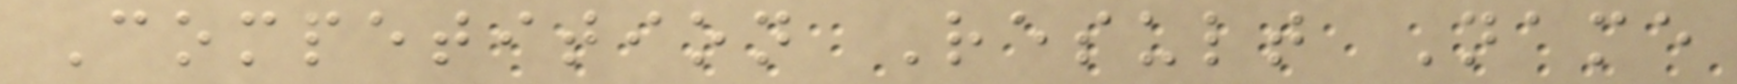Competition Result Name
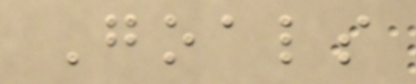Goals
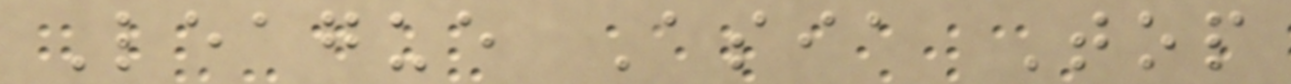League Asia Top
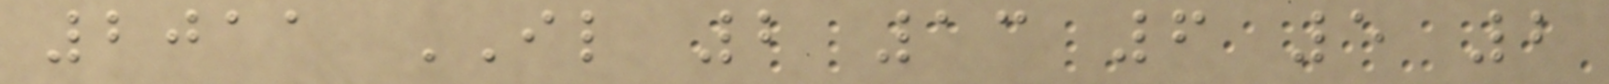2011 IL 2 13 6 5 2
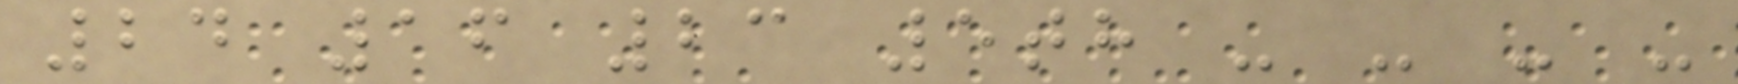24 16 23 5th - - - -
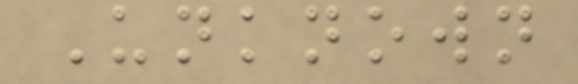Unknown
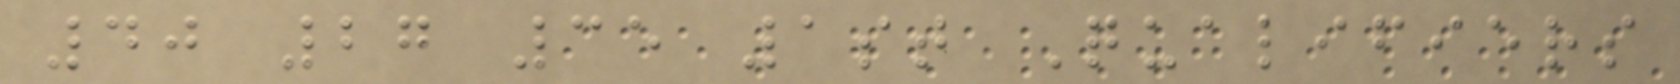40 27 35 1st Qualifiers
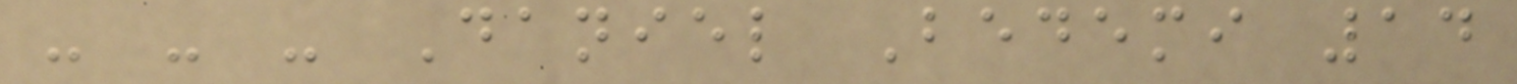- - - Daniel Bedemi 14
